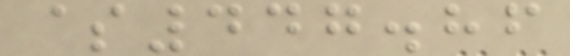$447.86
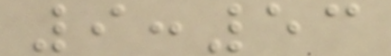9:53
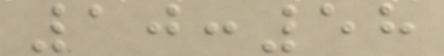10:58
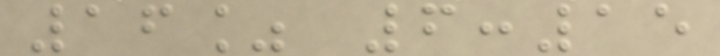16% 6:15
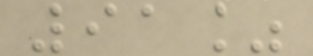91%
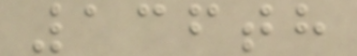136th
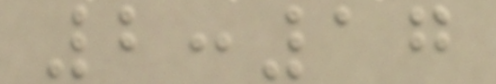2:17
